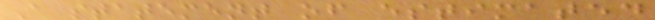A statement of estimated
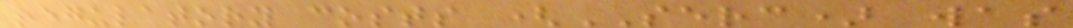regulatory costs (SERC) was
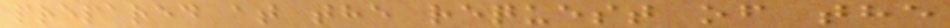prepared at the request of the
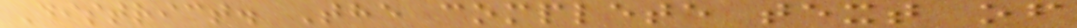District. The complete text of
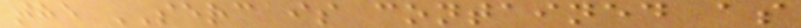the SERC is contained as
